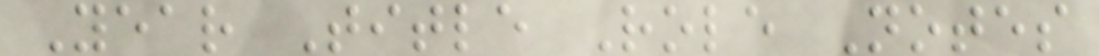Year Title Role Notes
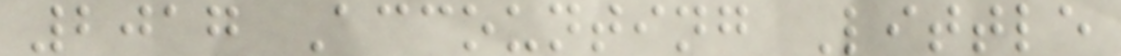2017 Accounting Little
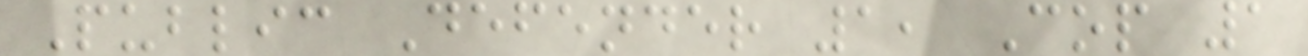Public Defender 1, Cop 1
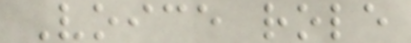Voice role
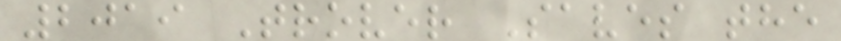2019 Trover Saves the
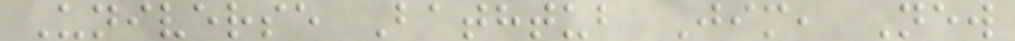Universe Bathtub Jim, New
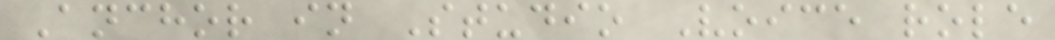Anchor in Studio Voice role
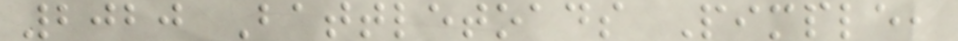2020 Battletoads Pimple,
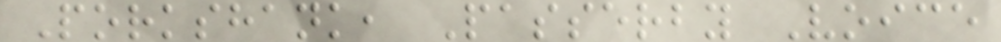Porkshank, Passerby Voice
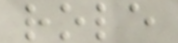role
